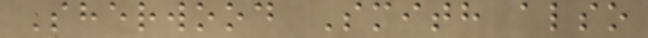Sherwood Smith also
